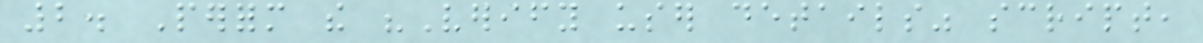2. Perform the "Verify user details" script,
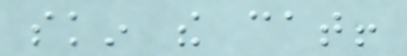skin the cat!
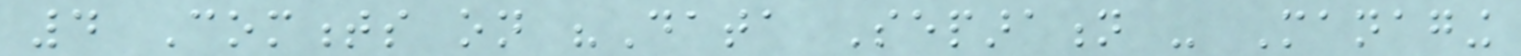4 Comments on "Data Separation - Managing
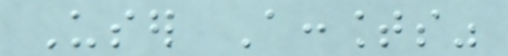User Accounts"
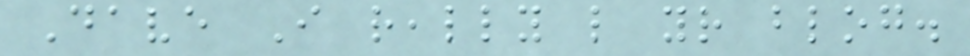Dave I really like your blog.
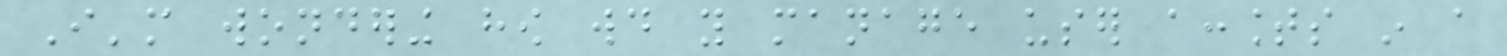I'm wondering how would you manage user accounts in a
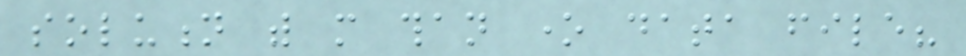solution with more than one data file?
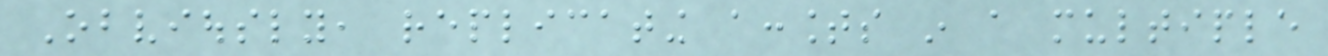Obviously, replicating accounts in a multiple
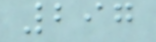297
